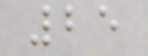25
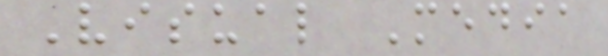Visual Media
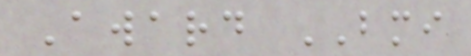Award BMI
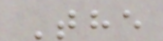The
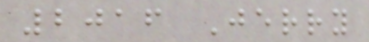2016 Jerry
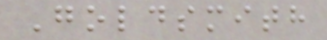Goldsmith
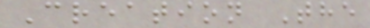Creation The
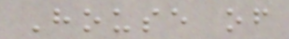House of
